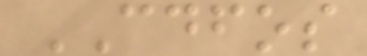CDFOS
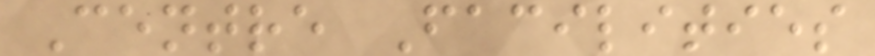Centre Facilities
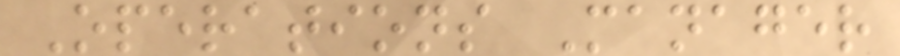Operations Manager
